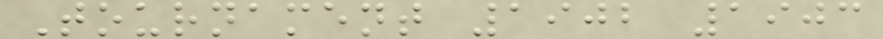Tournament 1902 1903
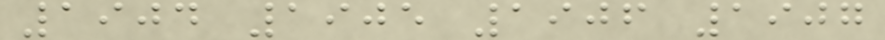1904 1905 1906 1907
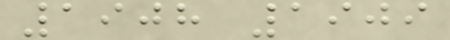1908 1909
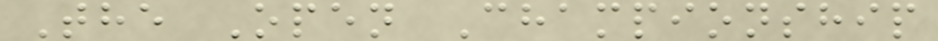The Open Championship
